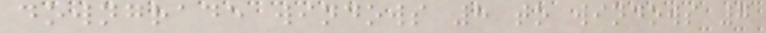downgrade windows 8 to windows 7
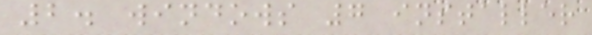2. windows 7 installer
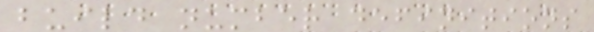build number definitions
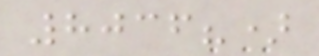8036?)
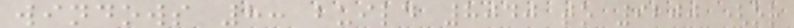windows 8: build 8040 to 9200 (or
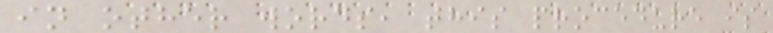in other words, this procedure is
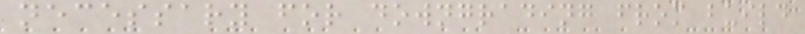necessary for downgrading from build
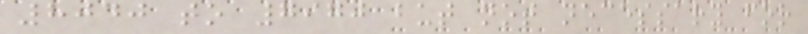8040 to 7970 but not necessary for
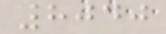8040
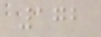172
